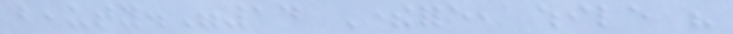beauty."14 Therefore, while his
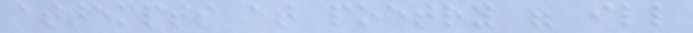attempts at poetry were ill
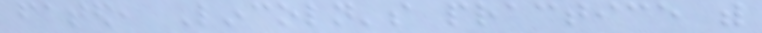fated, Lincoln's practice with
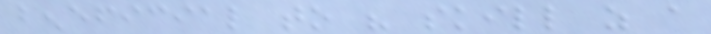beneficial to his skill as a
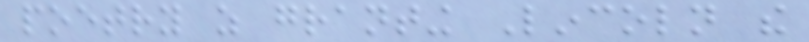poetry as granting Lincoln the
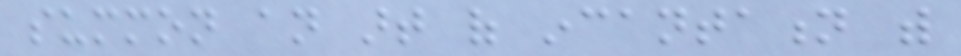summon an art of incantation with
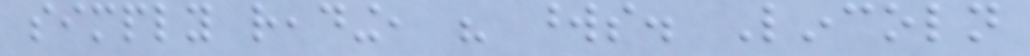simply reading, his words. Lincoln
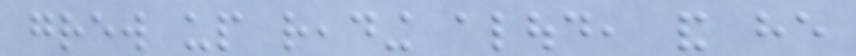grew up reading aloud, and he
